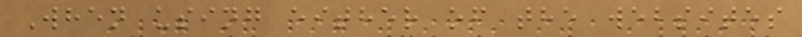When using either of the websites
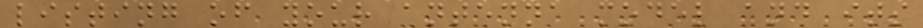listing of your antenna model and its
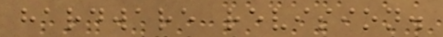hardware revision.
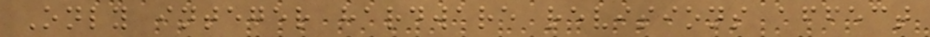Only integer hardware revisions affect
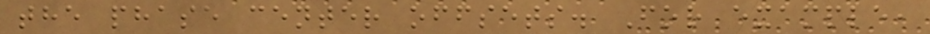the phase center offsets. For example,
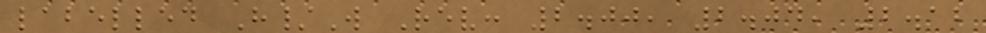labelled H/W Rev: 2.00, 2.04, 2.12
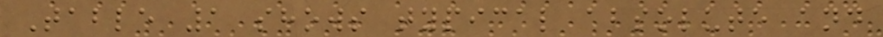Table 1 shows typical absolute and
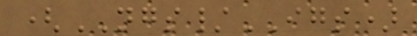(NGS/IGS)
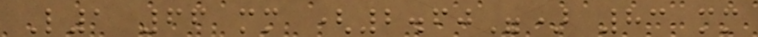L1 66 mm (2.60") 83 mm
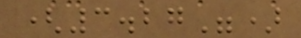(3.27")
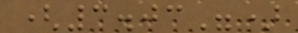(3.03")
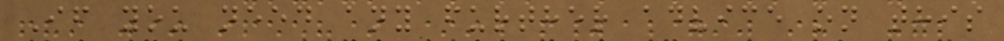If you need any further advice on this
